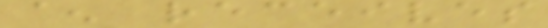^ receives
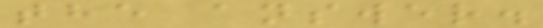the answer.
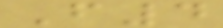F4
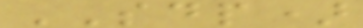SDP)
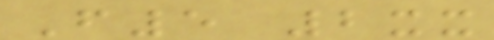F5 2xx
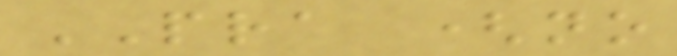PRA (no
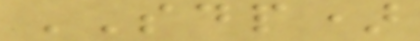SDP)
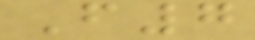F7
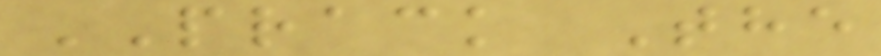PRACK The
